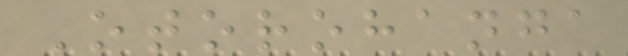Otorohanga
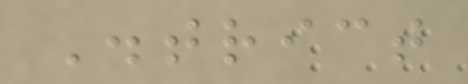District
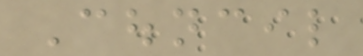Council
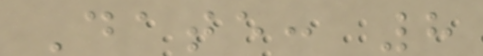Date: 8
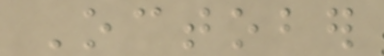October
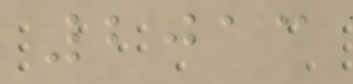2013
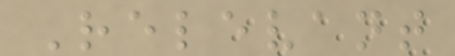Relevant
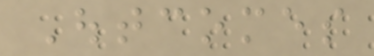Outcomes
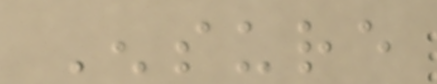Ensure
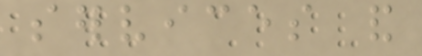services and
